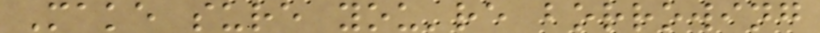Make sure you're borrowing
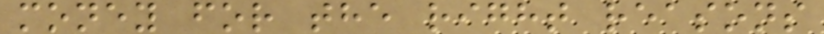money for the right reasons
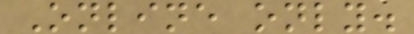Online only.
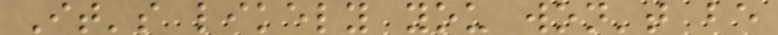It's likely you won't be
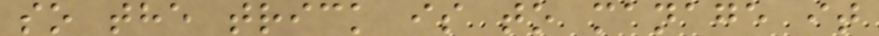so the trick is to manage it
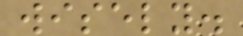wisely.
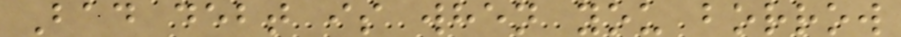Bad debt is when you borrow
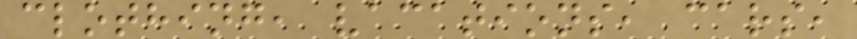clothing, vacations, cars,
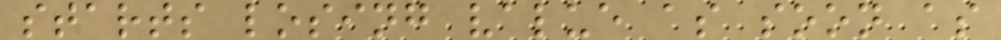starts losing value as soon as
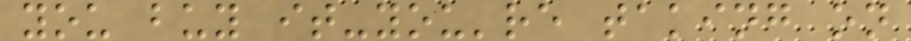you buy it-you're taking on
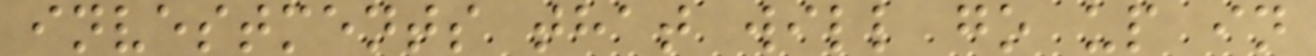investments that will go up in
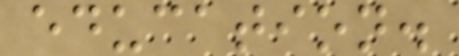education.
